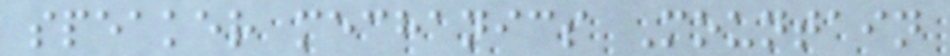speaker mechanics Mountain
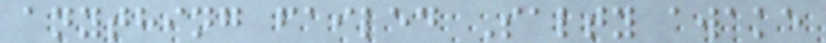anything failed Salty awake
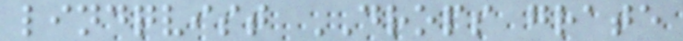lindqvist DROPS grate
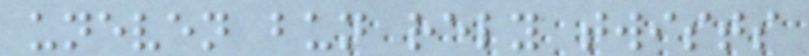uneven bun rely twists
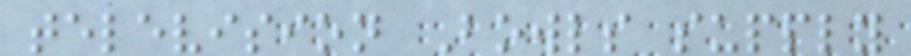television Bowls supply
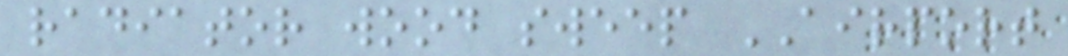radiator wood sweep AIRPORT
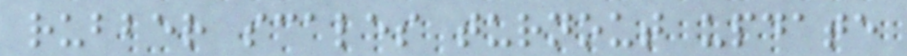rubber scales turnout update
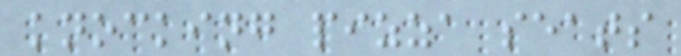knocking pizza seats
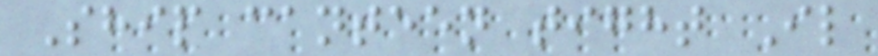Ship canteen tight Il
